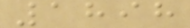1898
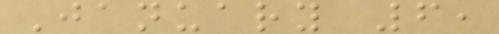January 6,
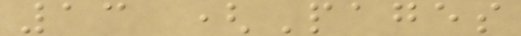13 (Pages
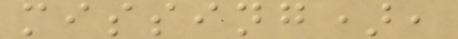missing),
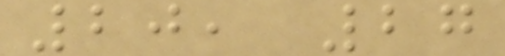20, 27
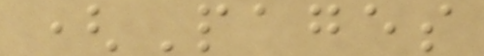(Pages
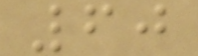60
